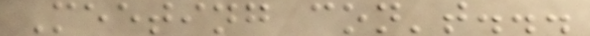Meeting con't...
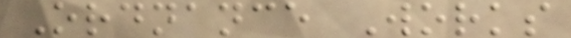Ordnance Works
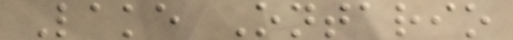Lake Ontario
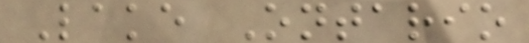Lake Ontario
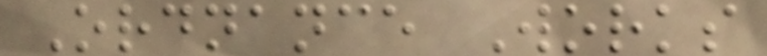Ordnance Works
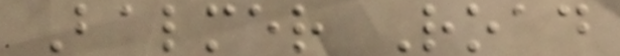Balmer Road
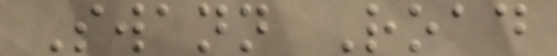Swann Road
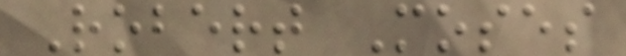Robert Moses
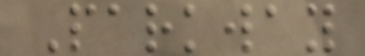Parkway
